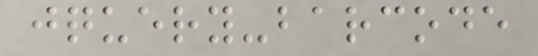jquery-barcode
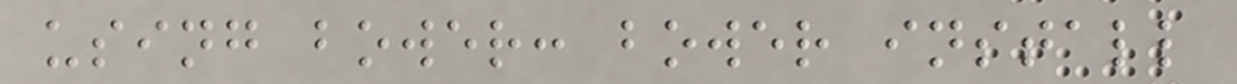using bower: bower install
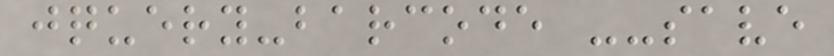jquery-barcode --save
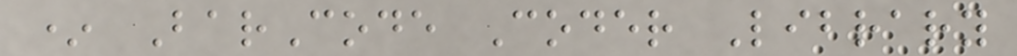* BarCode Coder Library
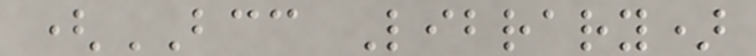(BCC Library)
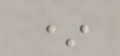*
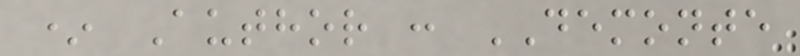* Author : DEMONTE
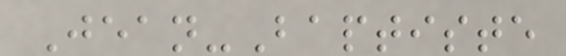Jean-Baptiste
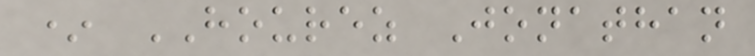* HOUREZ Jonathan
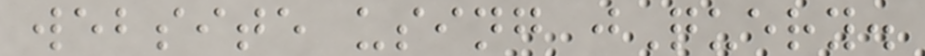website using jQuery.
